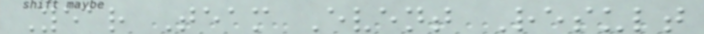Year Team Event Result
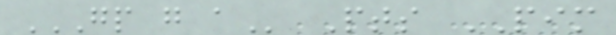GP G A Pts PIM
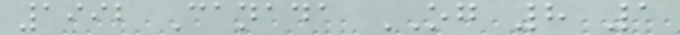1992 Canada OG 8 1
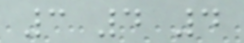3 4 4
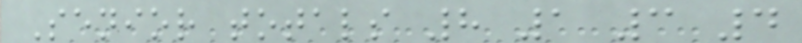Senior totals 8 1 3 4
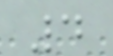4
